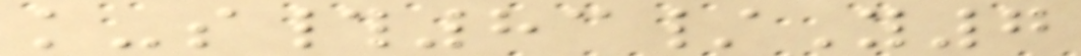k-s#83/Y7
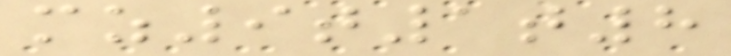mz9t1t8
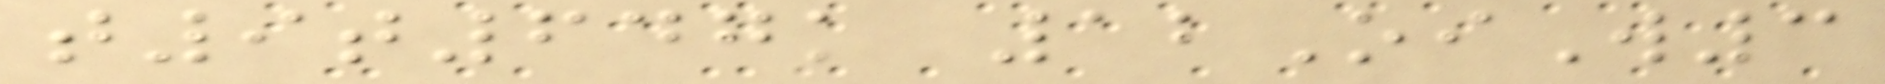t9t647k 12OiW3
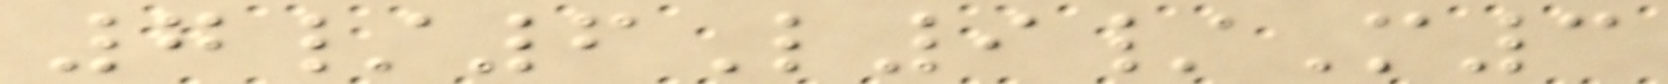7/6L9/M3
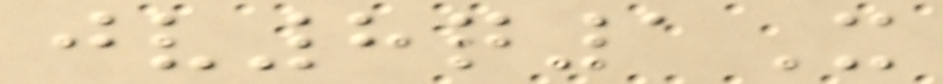jv8q1X
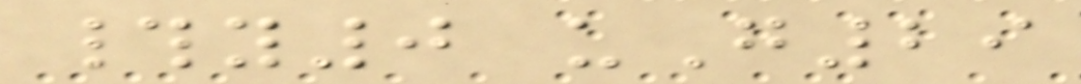#y0 uG29
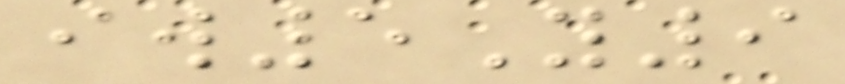iw5Y9
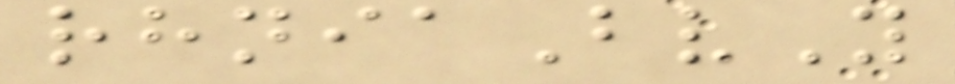rhniaBvY
